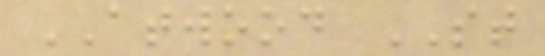ATWOOD ST
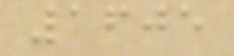1605
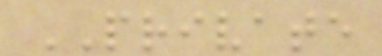PRIVATE
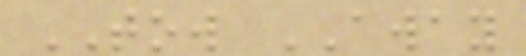TOW AWAY
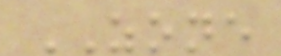ZONE
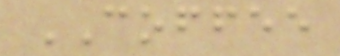COFFEE
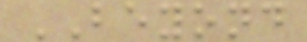BEYOND
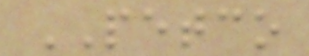PETCO
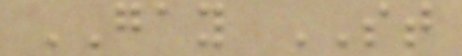GAY ST
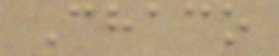Chaco
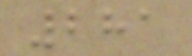281
